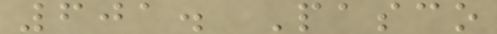601. Pasco
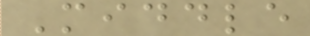Middle
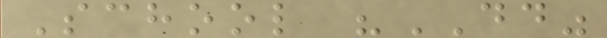School "DD"
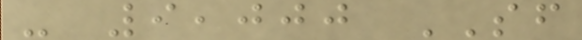- 9,000 SF
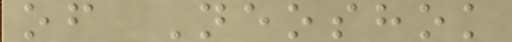of Neoshok
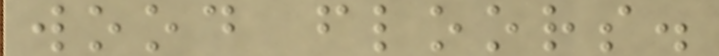wood floors.
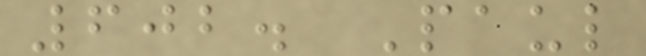602. Paul
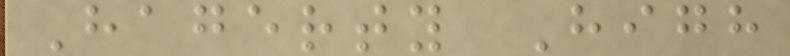Hagerty High
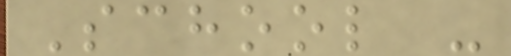School -
